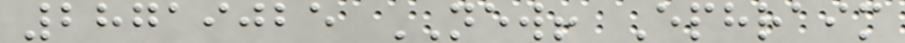28719025 NEW! Ephraim
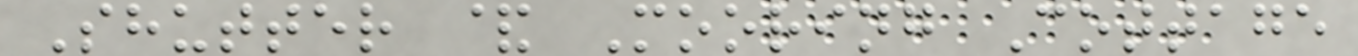Shutter & Mooring Cottage
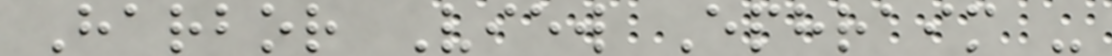Harbor View Ephraim -
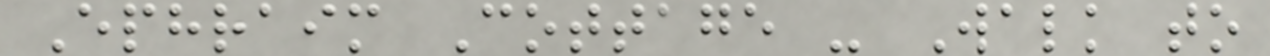Ephraim Cottage - Walk to
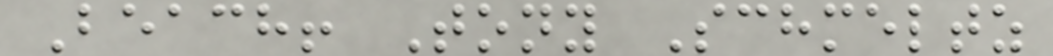Beach! Tony Schmeltz
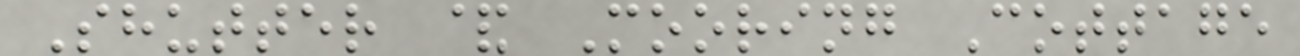Shutter & Mooring Cottage
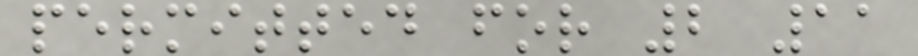permitted for 2 11
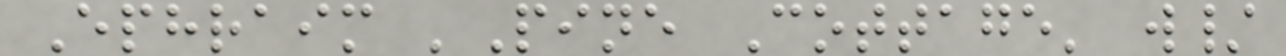Ephraim 'Pine Cottage' w/
